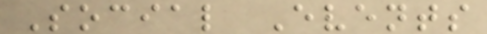Social Events
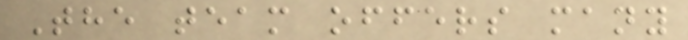The team offers many
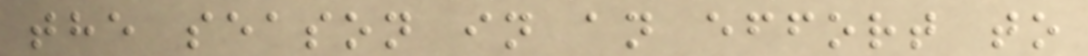the season in an effort to
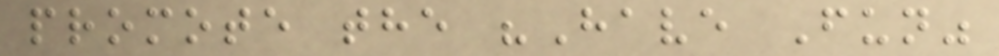promote the "Have Fun"
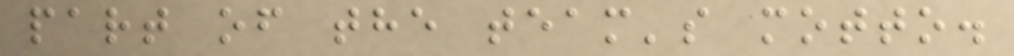part of the team's motto.
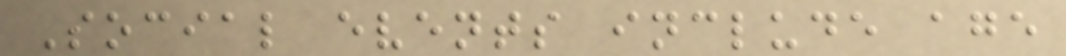Social events include age
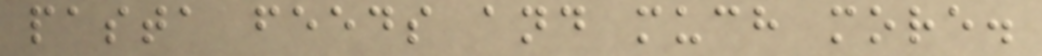pasta feeds and much more.
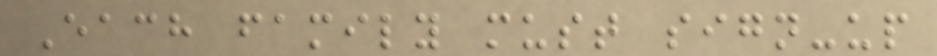Each family must sign-up
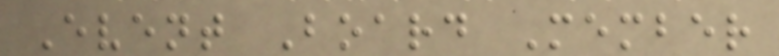Event Board Member
